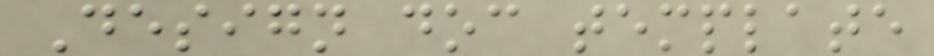Design doc template
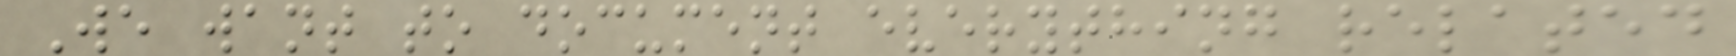We want to document everything related
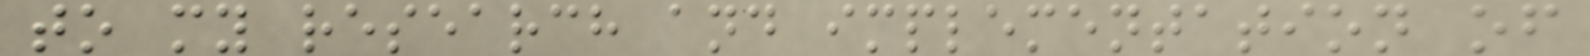to my research and implementation of
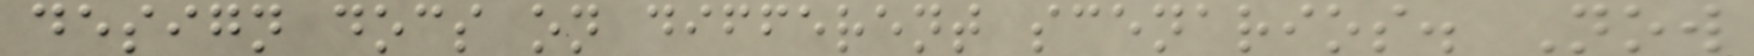design docs on different scenarios. Now
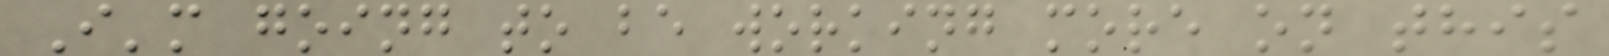I'm going to be working more on this
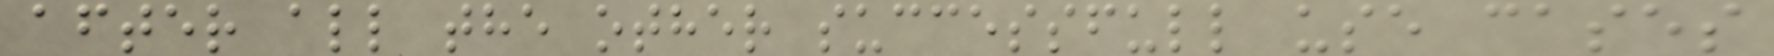after all the other successfull use cases
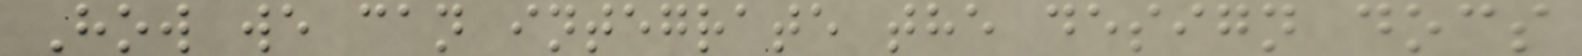How we can integrate the design docs
